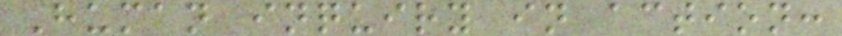Human inquiry in action:
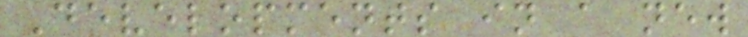Developments in a new
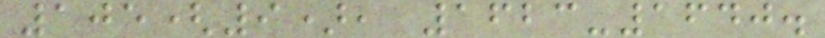105(9), 1623-1640.
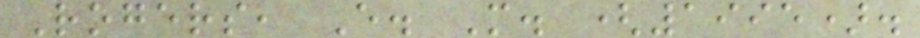Rogers, E. M. (1995).
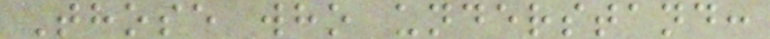Those who understand:
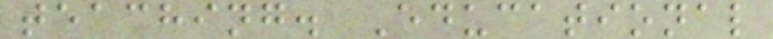teaching. Educational
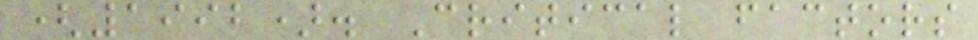(1992). Critical factors
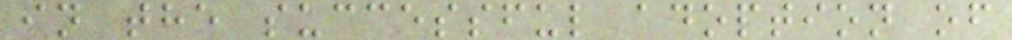in the successful adoption of
